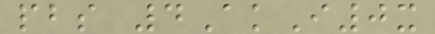pbs 4AkI0x
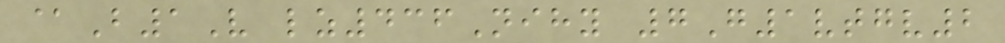@B1V lz436Nihy 7G1vtgv2
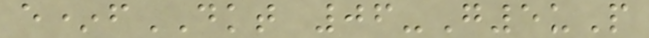e*fDKT 06-G5uP
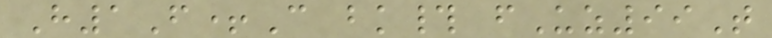H1F+C bk# fUz99T
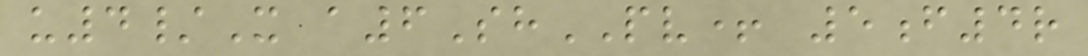u4/X a6ShPV+ 5f4r
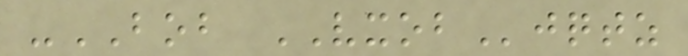-BOB VXOBjqtz
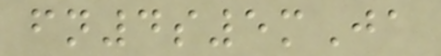fn4s5mJa
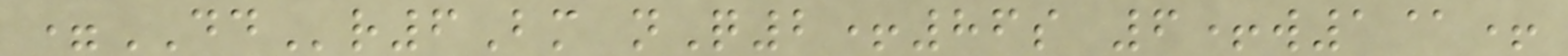=DDr6Bm nQ2+86s 6+w1@+
